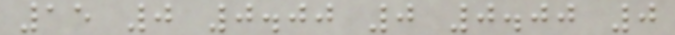15 0 0.00 0 0.00 0
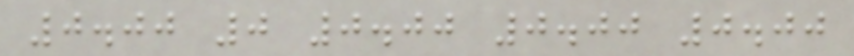0.00 0 0.00 0.00 0.00
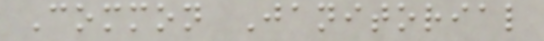Common Janitorial
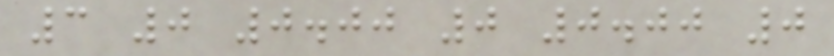3 0 0.00 0 0.00 0
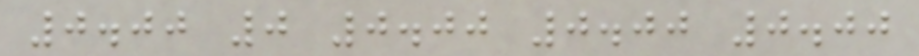0.00 0 0.00 0.00 0.00
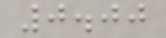0.00
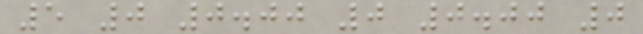5 0 0.00 0 0.00 0
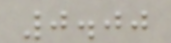0.00
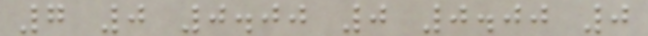7 0 0.00 0 0.00 0
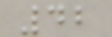42
